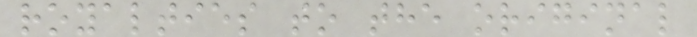royalties to the original
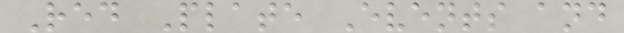Red Plate Events and
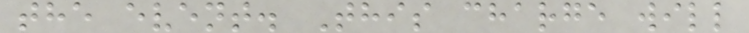the event. This charge will
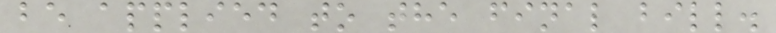be applied to the final bill.
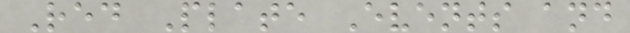Red Plate Events and
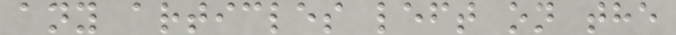any articles left on the
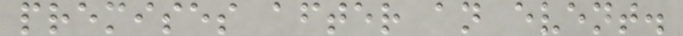premises after an event.
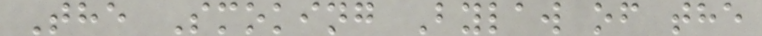The Smoking Bylaw of the
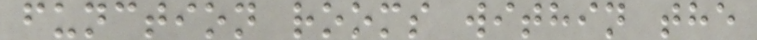function rooms within the
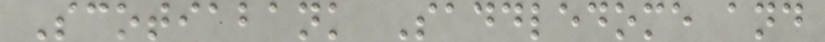Scotiabank Saddledome and
